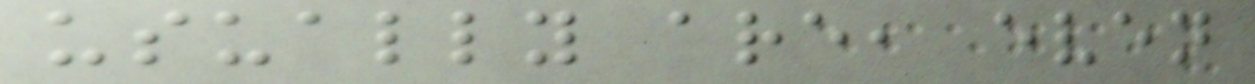usually are, even
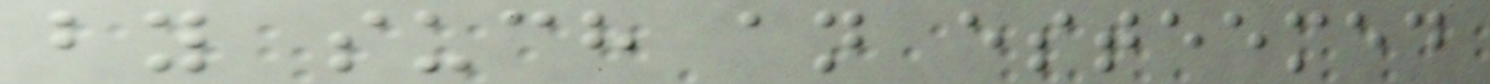by such an esteemed
